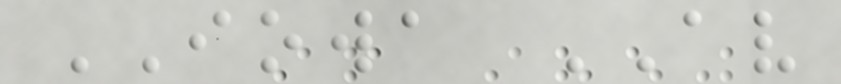IOWA AV
